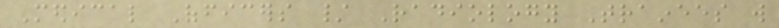Medical Officers / Radiology Trainees will
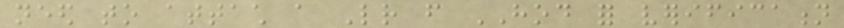need to attach a Letter from HOD for verification
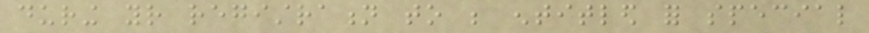during your registration to be entitled for special
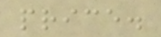price.
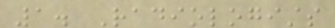1. Radiologists
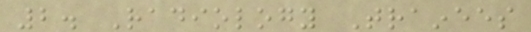2. Radiology Trainees
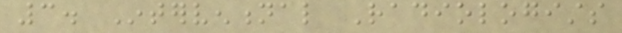3. Interventional Radiologists
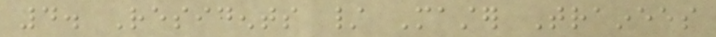4. Residents / Master Trainees
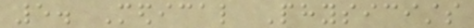5. Medical Physicists
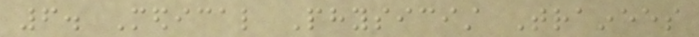6. Medical Physicist Trainees
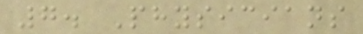7. Physicians
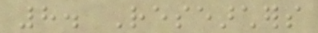8. Researchers
